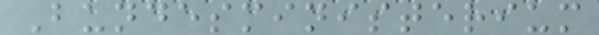Bundesministerium
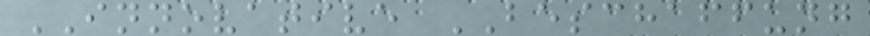INNOVATIVE BESCHAFFUNG
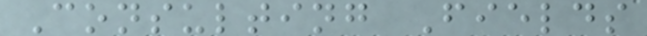Consulting Fields
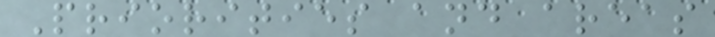Priorities and areas
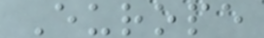Europe
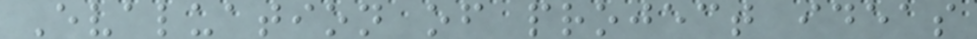Evaluation of project ideas
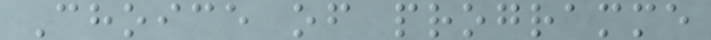Choice of programme
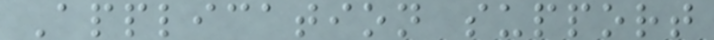Application support
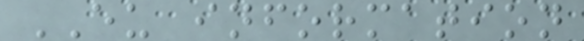EU information
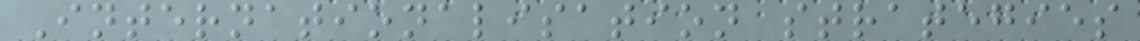Internationalisation strategies
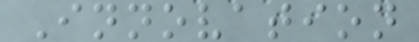Innovation
